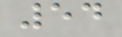54
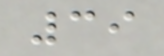39
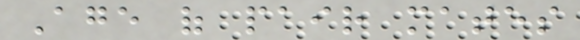Age of pair mates
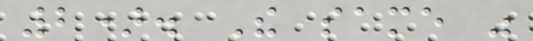2). The same was
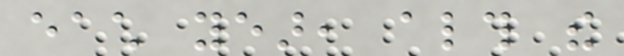each year, although the
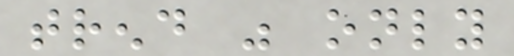trend was only
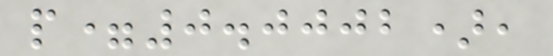p=0.0002),
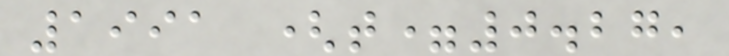1991 (t=0.27,
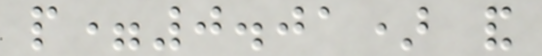p=0.01) and
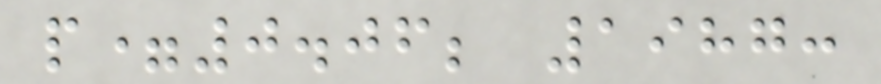p=0.06; 1987:
